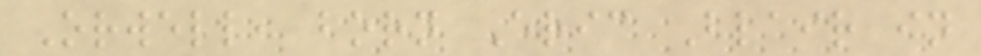Orwell, born Eric Blair in
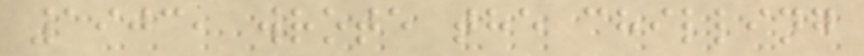1903, wrote the chilling
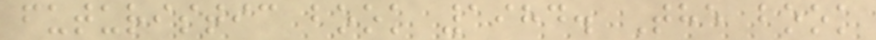futuristic book 1984. The book
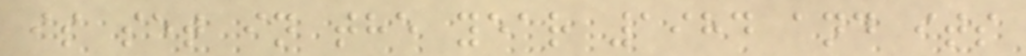is set in the year 1984 and its
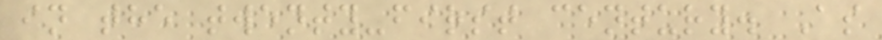in the twenty-first century. As
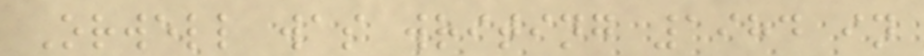Orwell was writing 1984 in
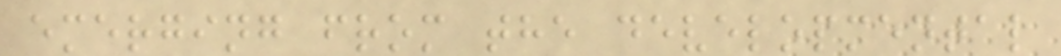emerging from the developmental
